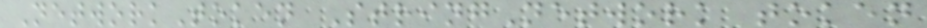NetworkToken StringNetwork token
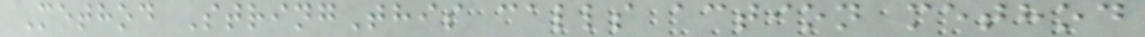Method StringThis calls action method
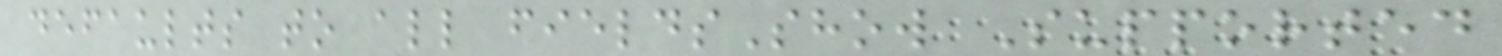defaults to all fieldsShow Supported
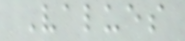Values
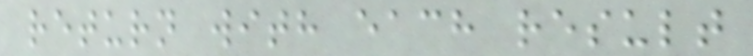return with each result
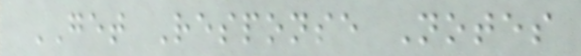GET Response Notes
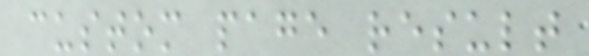custom page result
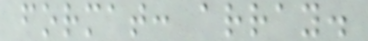format: array.
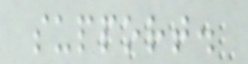support.
